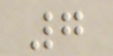7
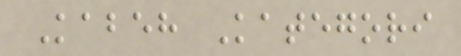Kabeh Kategori
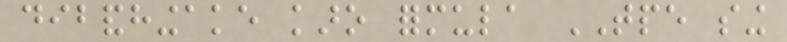dibandhingake karo formula TPE sing
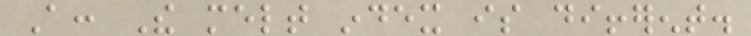A: The melt index is different.
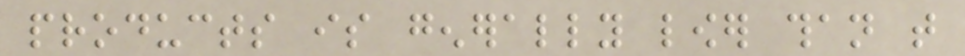products is generally lower than that
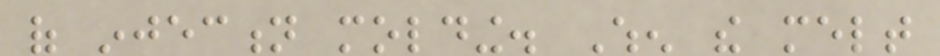of injection molding. When the melt
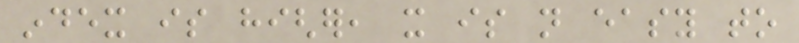index is higher, it is not easy to
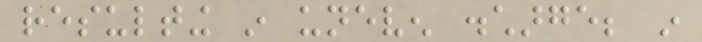resulting in uneven discharge; in
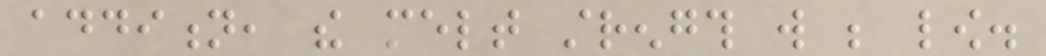addition, the melt strength will be low.
